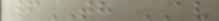6TH AV
